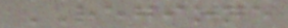REGIONE
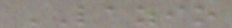LAZIO
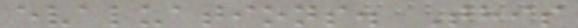evaluations. This
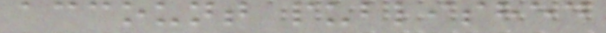account published
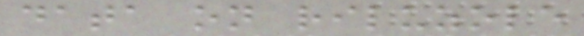data on riluzole
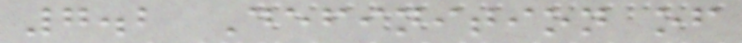7.2 Definition of
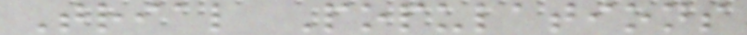Trial Populations
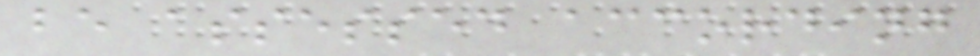be assessed according
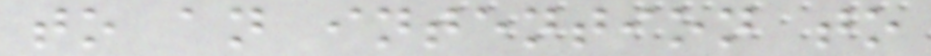to an intention to
